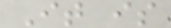It is
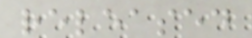released
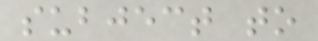subject to
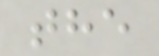the
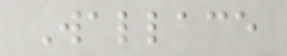Wallace
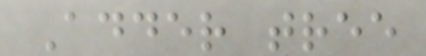Adder tree
